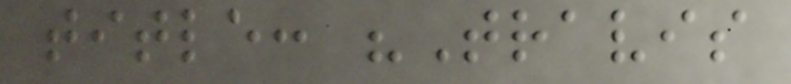title: "Travis
